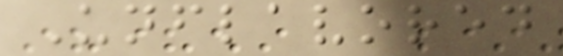Unflavored
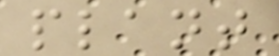plant
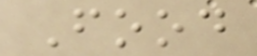Food
